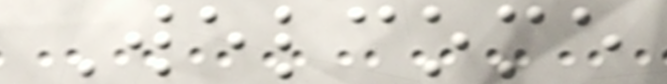Welcome
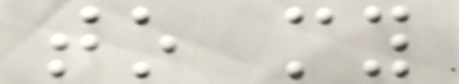to my
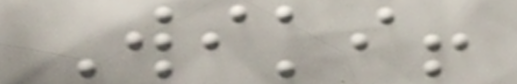Wiki!
